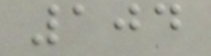104
